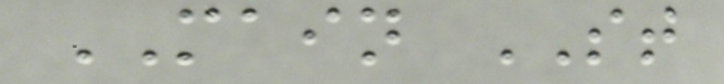MAIN ST
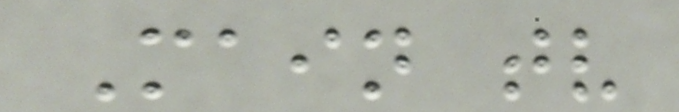Main tv
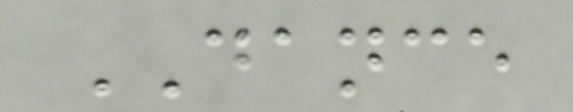DANCE
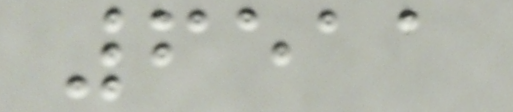6511
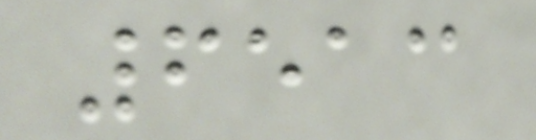6513
